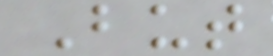But
